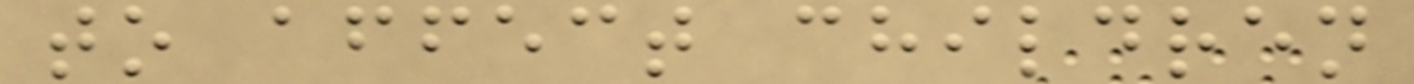to affect children
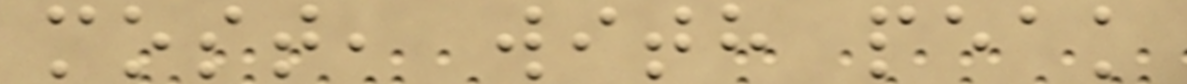most, with peak
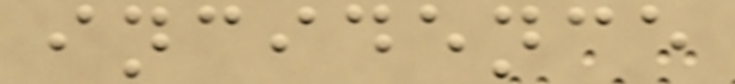incidence
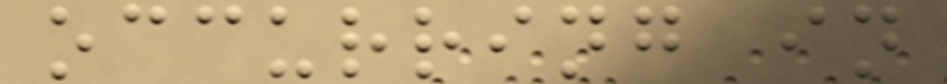occurring in
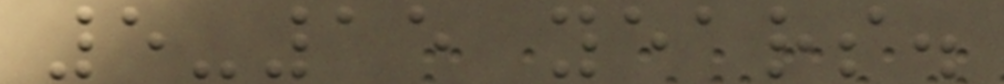5-15 years.
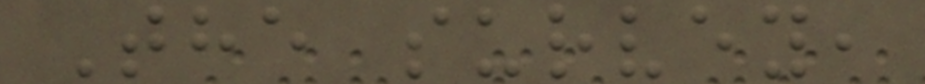The survey,
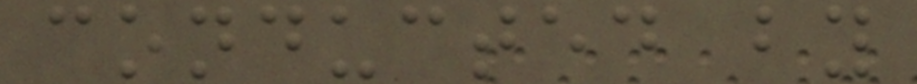conducted by
